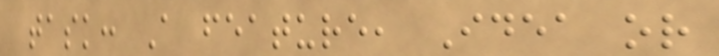task: A feature, Idea or
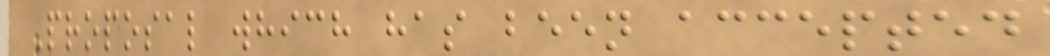Proposal which has been accepted
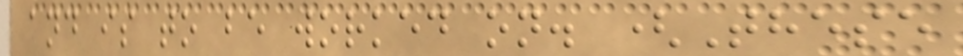and is to be worked on. (These
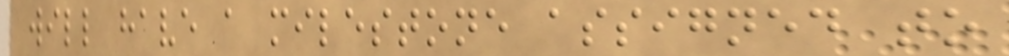will have a milestone assigned to
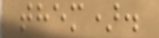them).
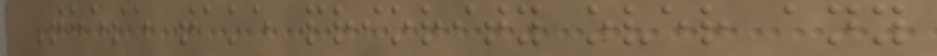These take priority over any
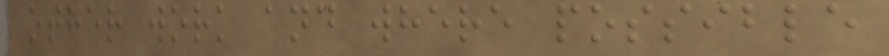other work and where possible
